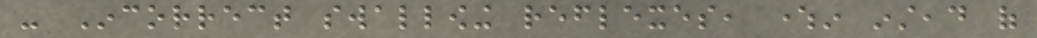- Incorrect swallowing reflexes, wherein instead of
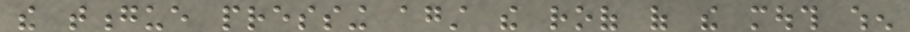the tongue pressing against the roof of the mouth when
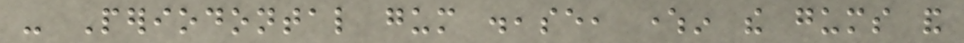- Periodontal gum disease, wherein the gums and
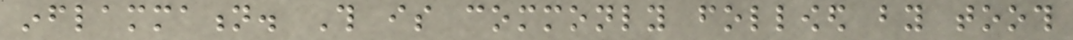inflammation. This is commonly followed by tooth
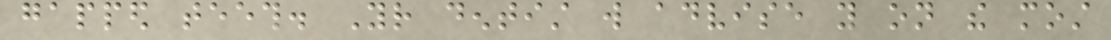gapped teeth. Your dentist will advise you on the most
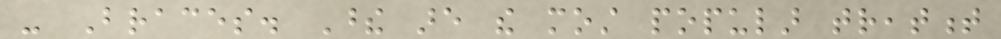- Braces. These are the most popular treatment
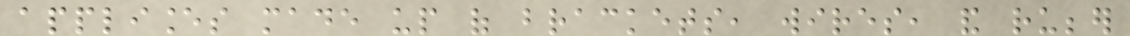appliances made up of brackets, wires, and rubber
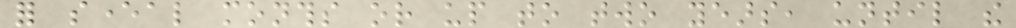for several months or up to two years, until the
